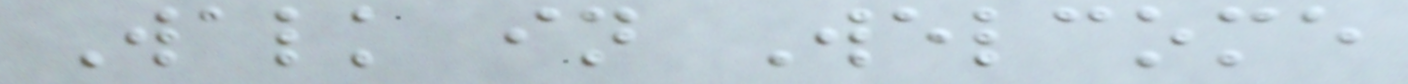Walk in Welcome
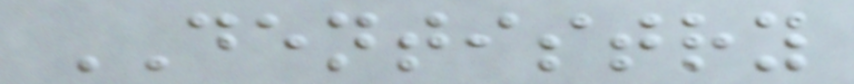DENTISTRY
